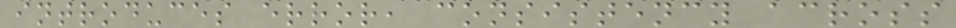introduces error, consistency across
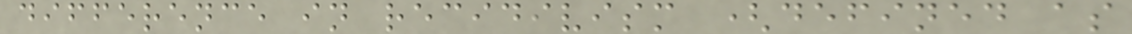difference in recidivism (defined as
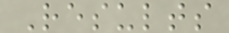Results
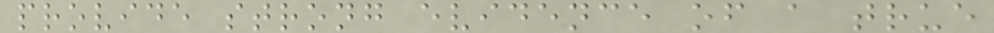provide strong evidence of a true
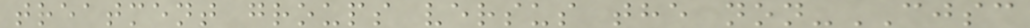treatment groups versus the non-CJSC
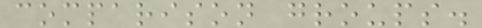comparison groups.
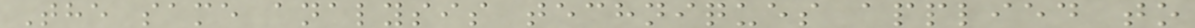The same analysis techniques applied to
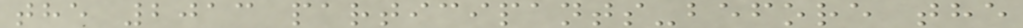the 2013 participants-before the
